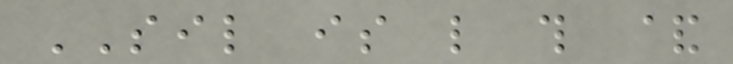SIL is like this &
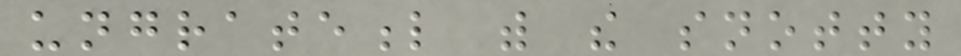ungrateful with the snotty
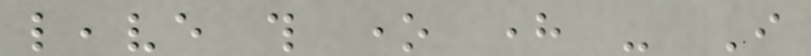leave this one here - I
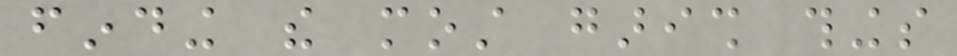finding the most garish things
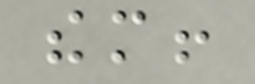them!
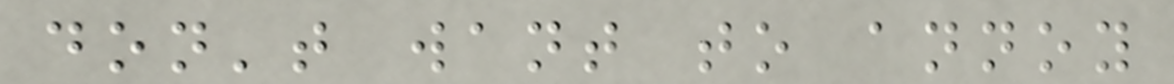don't want to annoy
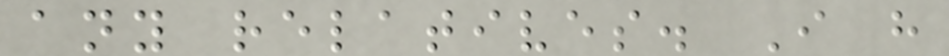any relatives. I have
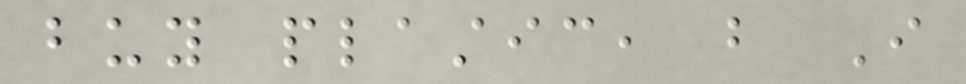buy plastic, but I
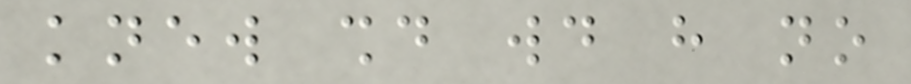knew should would have no
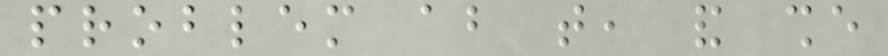problem about that, and she
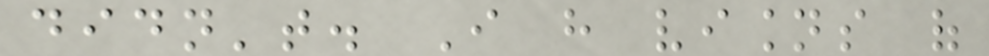didn't. I have visions of
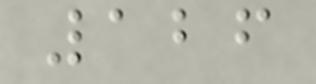126
